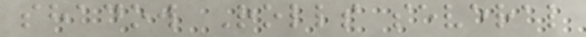shadow Rolls several
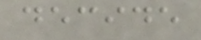decide
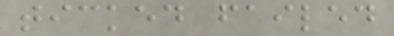ticked failed
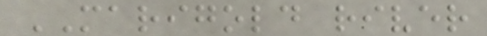MARIGOLD river
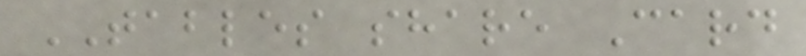TABLES share Card
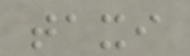taxi
